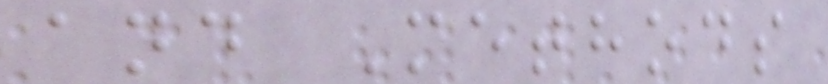and Methods
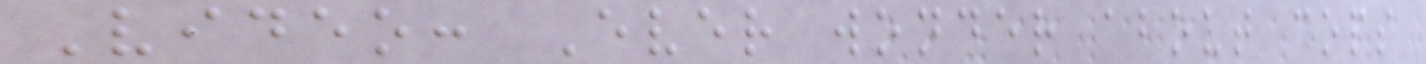Video: Ever wonder about cops
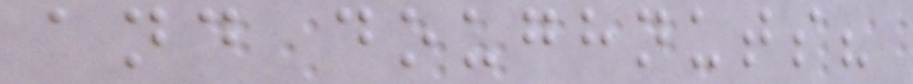and doughnuts?
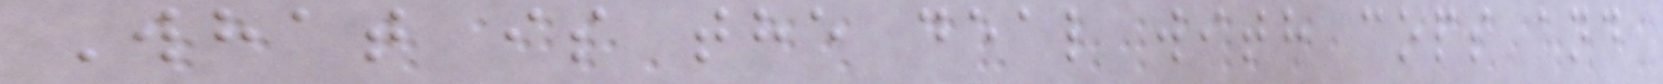What is the deal with cops and
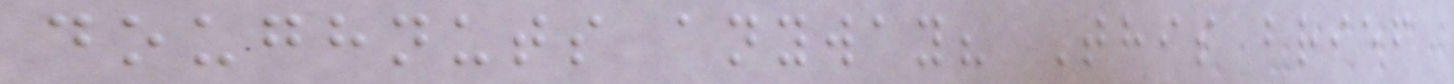doughnuts anyway? This brief
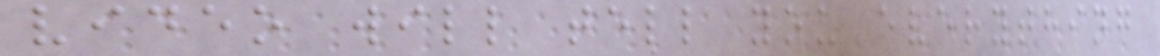video will tell you everything
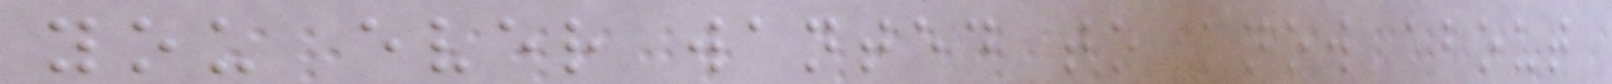you ever wanted to know about
